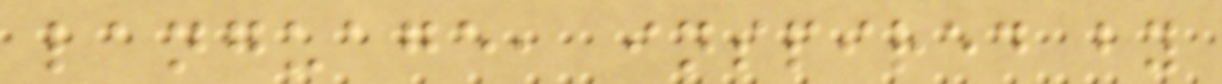language, inspired by
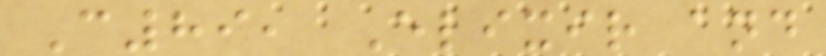C89, Elixir and
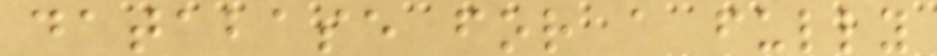database for a fully
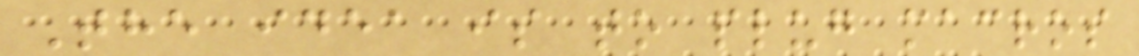The idea is to plug macros
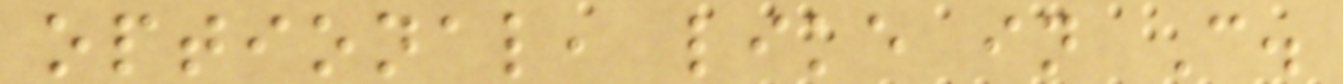optional, like in C.
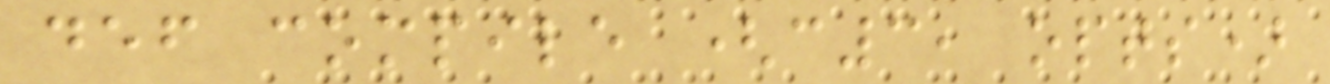def compile (c3, opts)
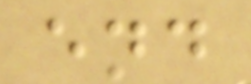end
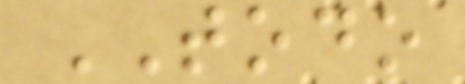TODO
